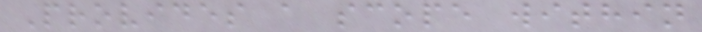Provides a scope within
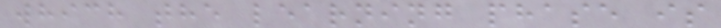which the learning phase is
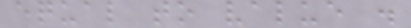equal to value .
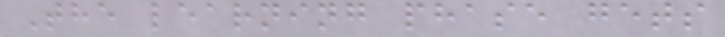The learning phase gets
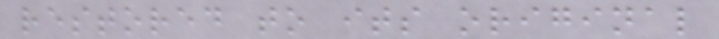restored to its original
